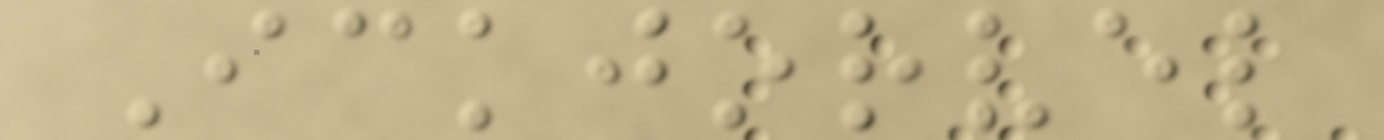Ickjorvel
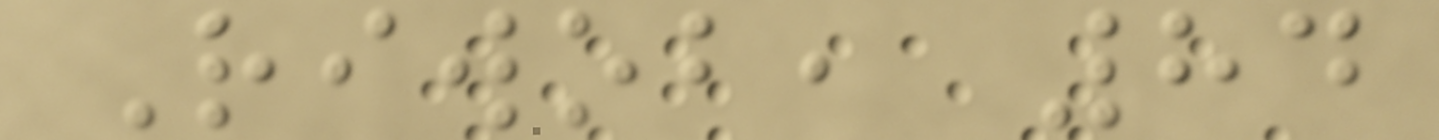Riwob, 84
